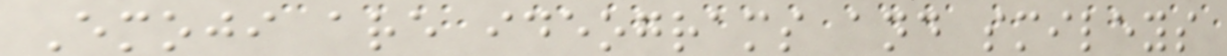Emoji are ideograms and smileys
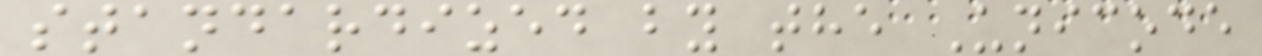standardized by the Unicode
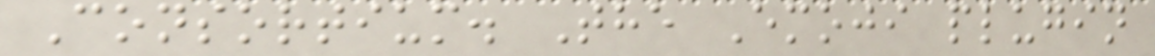Consortium. The Emoji plugin
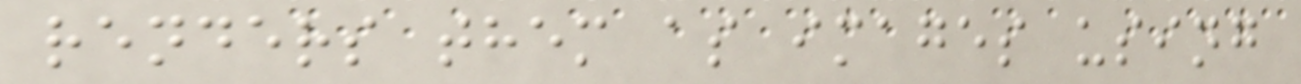renders them as images using
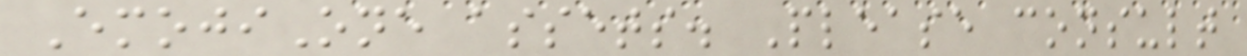EmojiOne assets. Please consult
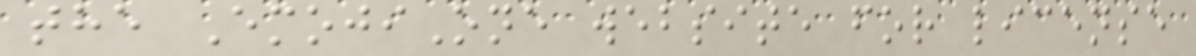the EmojiOne website for license
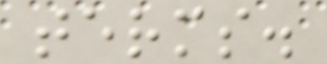terms.
